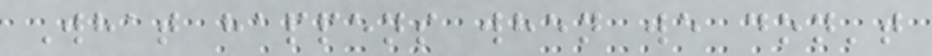What happens when we don't
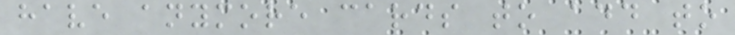have anymore cards to add to
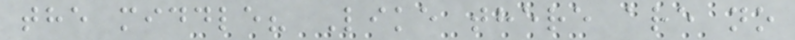the middle? Like there are no
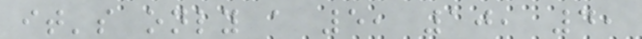it's only a 5, 10, 4,
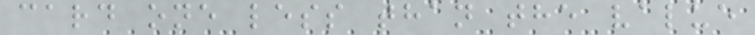card one less than the value
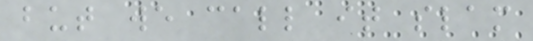but we call it slam
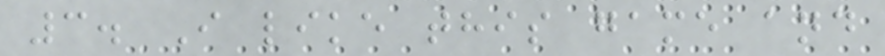3. I like this game and
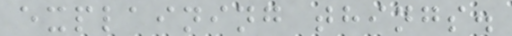explaining things.
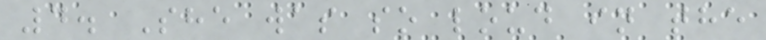4. She was so loud in the
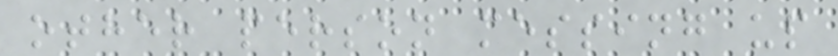other person messing up
